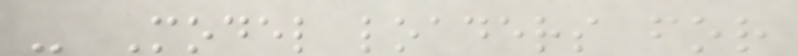- Model loaders for
